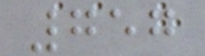757
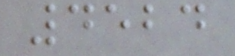4524
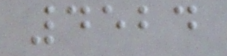4524
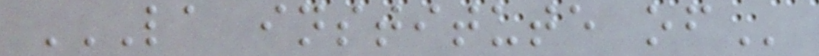LA INSTITUTE OF
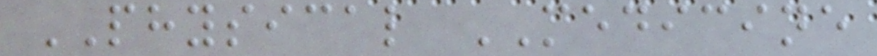PHYSICAL MEDICINE
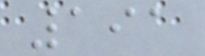191
